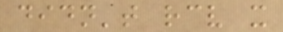didn't receive it
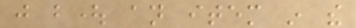just bought an item in the
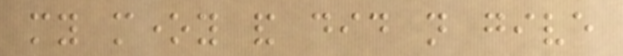my money and did not give
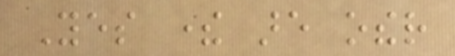Yes there are other
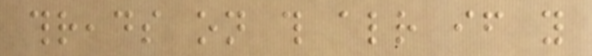threads on this already if you
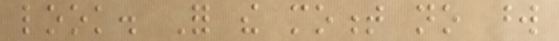look. For the moment no word
